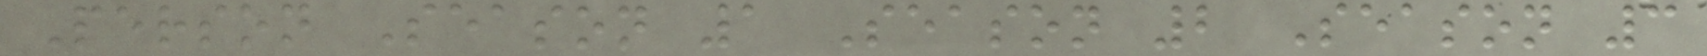Person Season 1 Season 2 Season 3
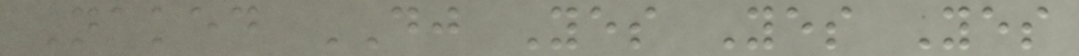Naked DJ Yes Yes Yes
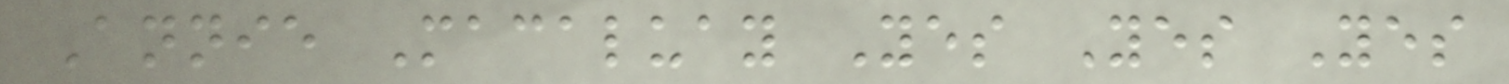Annie Macaluay Yes Yes Yes
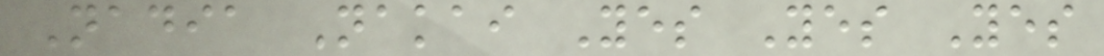Nadia Nakai Yes Yes Yes
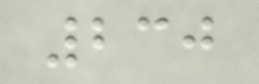230
